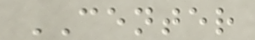CENTER
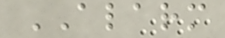ALARM
